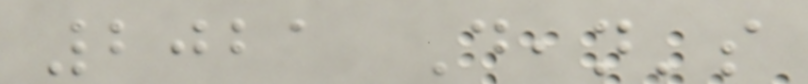2021 Dean's
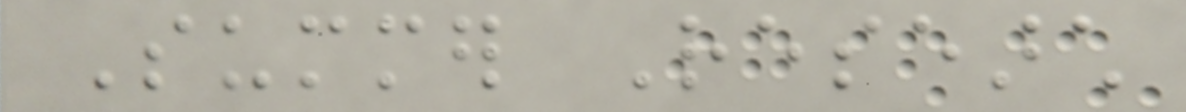Summer Research
